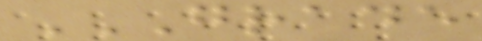GRADE
